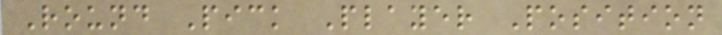Round Pick Player Position
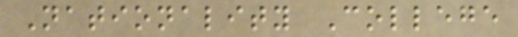Nationality College
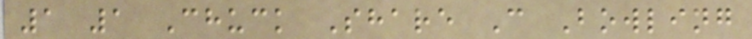1 1 Chuck Share C Bowling
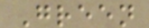Green
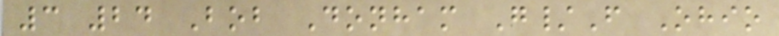3 24 Bob Donham G/F Ohio
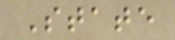State
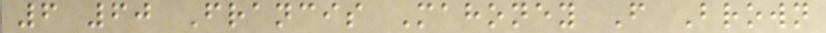6 60 Francis Mahoney F Brown
